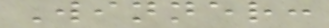Winner:
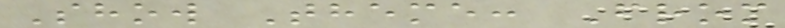Show Theme: From
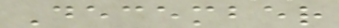December
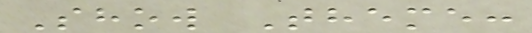Show Theme:
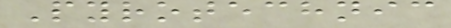Pyrotechnic
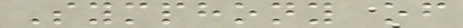Symphony of
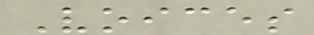Voices
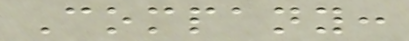Company:
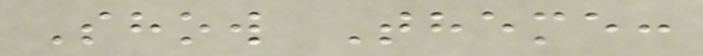Show Theme:
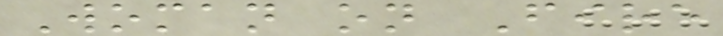Woman on Fire
